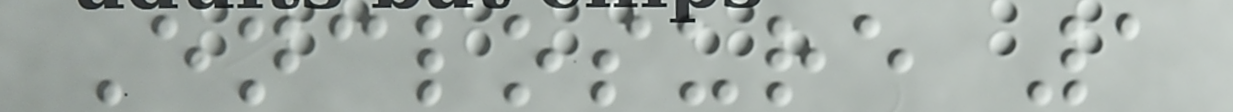Enclosure 1
